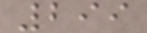299
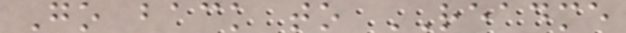Go back to README
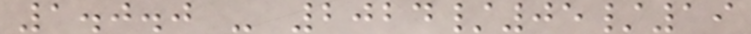1.0.0 - 2024/05/19
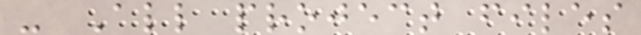- All project files
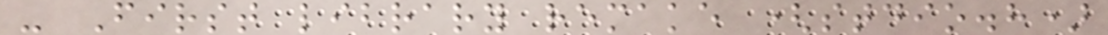- First library remake (stdio.h)
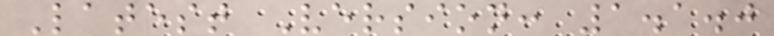Latest Version: 1.1.0
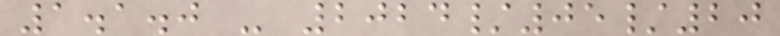1.1.0 - 2024/05/20
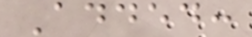Added:
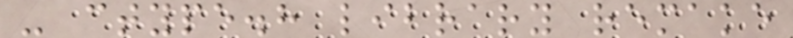- ctype.h library remake
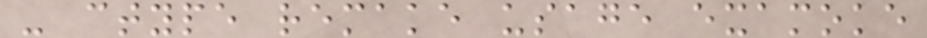- ctype remake usage examoke
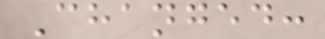Changed:
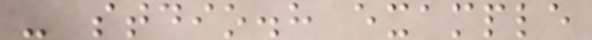- stdio.h example
